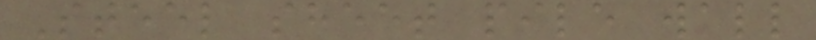Steel sheet pile wall
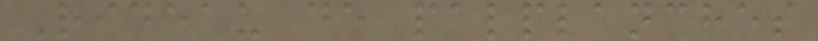Rideau de palplanches
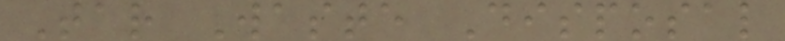Tar Waste Disposal
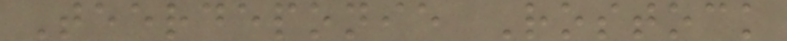Teerdeponie Rostock
